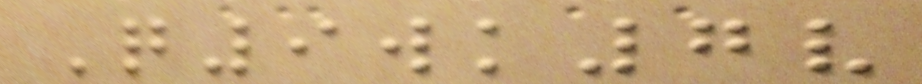Q9wk7v
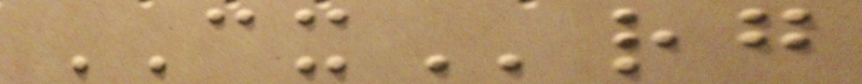CXrg
